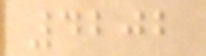4202
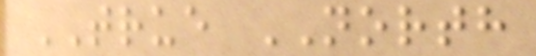TRUE NORTH
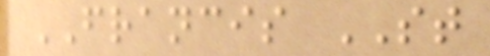FRANCIS ST
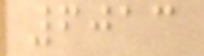6013
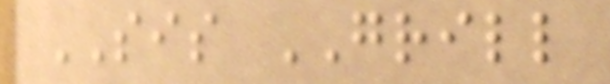SIS GRILL
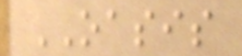OASIS
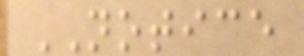NOTICE
